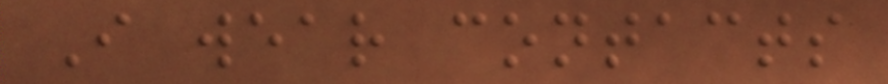I wear contacts
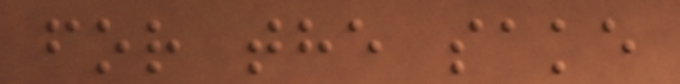for the sake
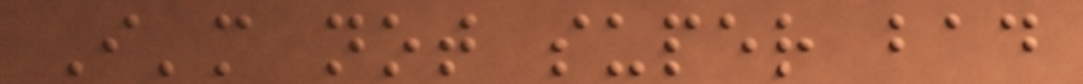I'm not super bad
